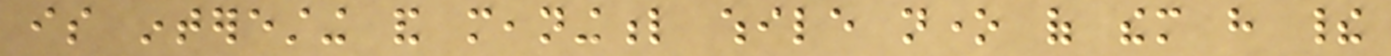is interesting and meaningful while none of them have their
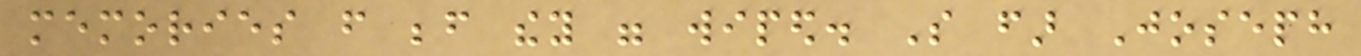memories from before they were wiped. So far Joseph
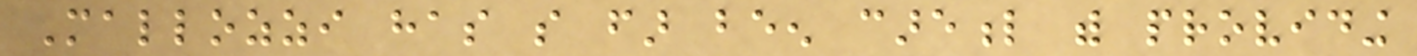Mallozzi has so far been careful with providing
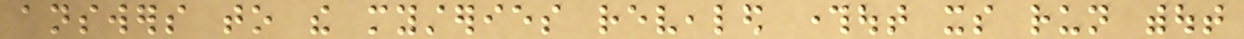answers to the mysteries revealed throughout its run without
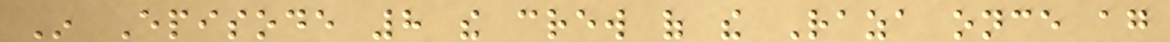In Episode 8 the crew of the Raza once again
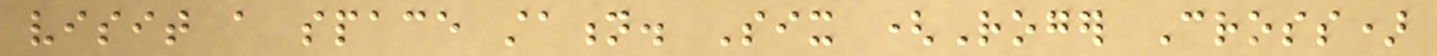visit a space station. Six (Roger Cross)
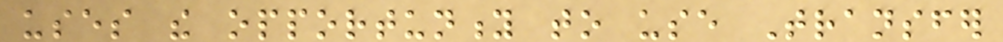uses the opportunity to use Transfer
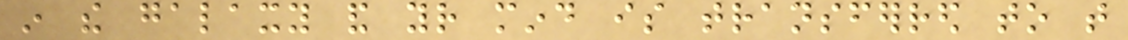in the galaxy and your mind is transferred to that
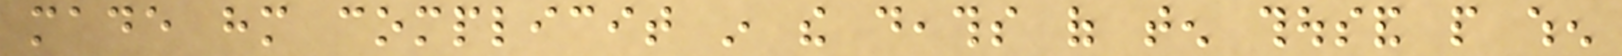made him complicit in the deaths of ten thousand people when
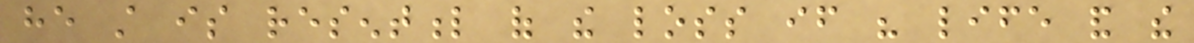he still is resentful of the loss if his life and the
